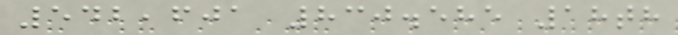542,601 830.585 18th
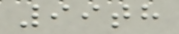99th
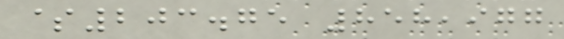$203.75 858,977
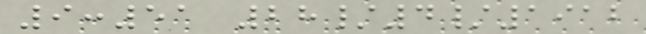9:51 28/4/1912
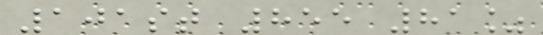101st 855 81%
